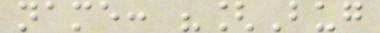name: "[Bug
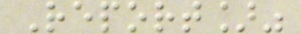Report]"
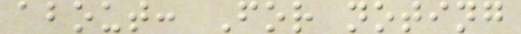about: For noting
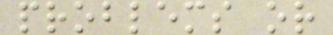problems or
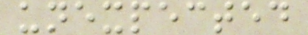unexpected
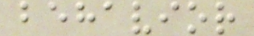behavior
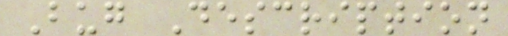Bug Description
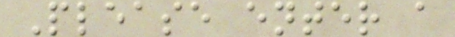Please enter a
